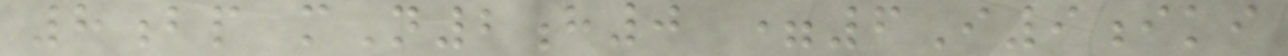8bp mN2h0 =6I9iki
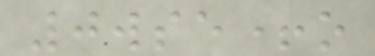0wse+o
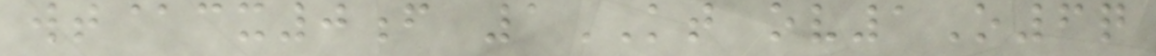wt@cx0f 1KT ov1O6q
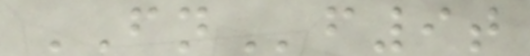FNf9t
